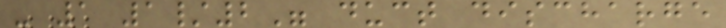- 1 1/2" duct discharge
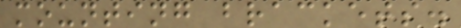mounting brackets.
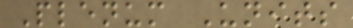Plenum Units
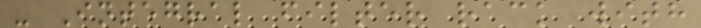- Integral filter rack with
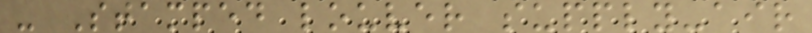- Stamped louver supply-air
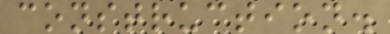construction.
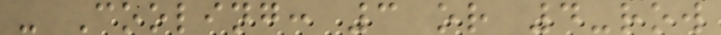- Cooling: 3 or 4-row
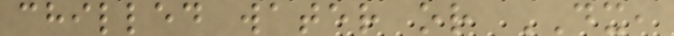chilled water or DX,
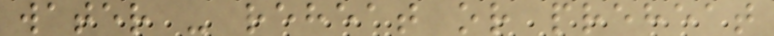water - reheat or preheat
